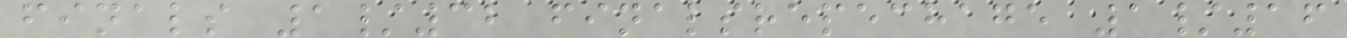finals 1/32 finalsrepechage 1/16
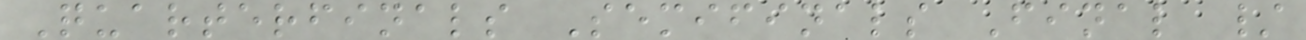Quarterfinals Semifinals Final /
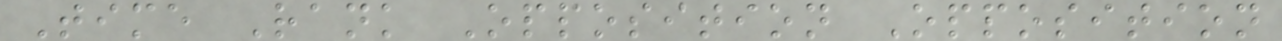Time Rank Opposition Opposition
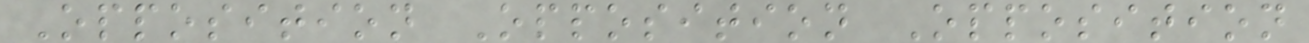Opposition Opposition Opposition
